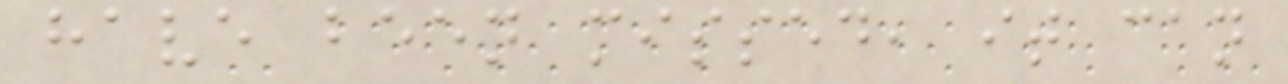have been missed, it can
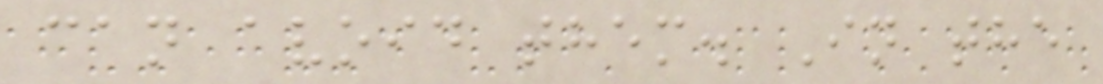can avoid them. In the
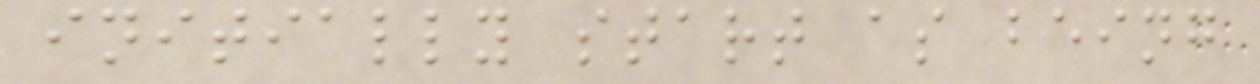initially start as being
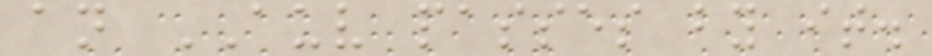an AUV passes by it.
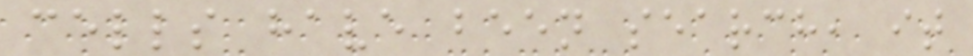cells have been search, it
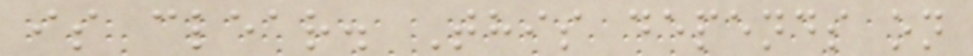is clear. This depends on
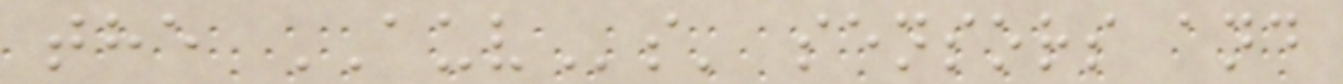the AUVs' sensors and
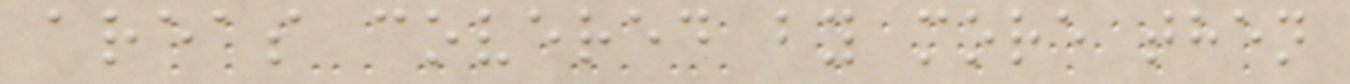areas covered by more then
